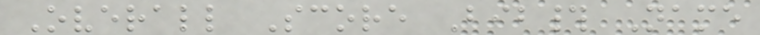Overall Score Bib# Name
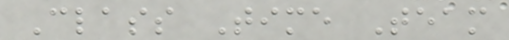Class Time Team
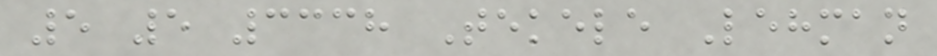5 5 3338 Tekele Lehman
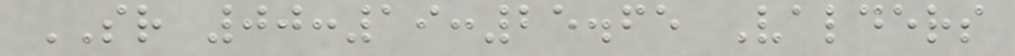SR 00:19:25.65 Valders
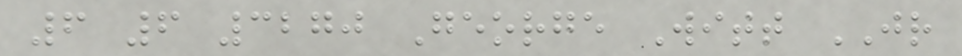6 6 3270 George Witt JR
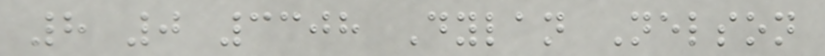8 0 3308 Dylan Nelson
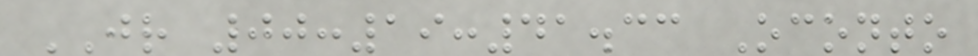JR 00:19:41.33 Oconto
